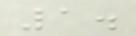1.
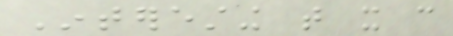Interesting that it can
